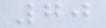70
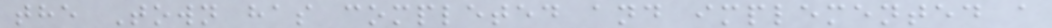the Town has completed and implemented a
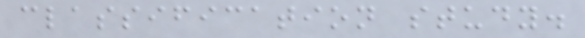classification study.
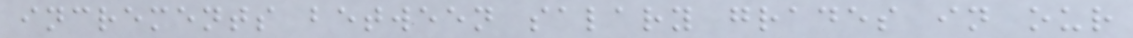increments between salary grades in our
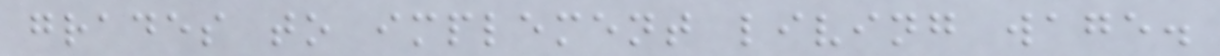grades to implement living wage.
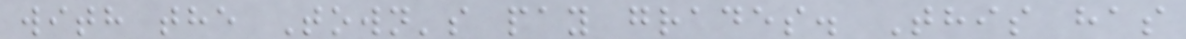with the Town's pay grades. This has
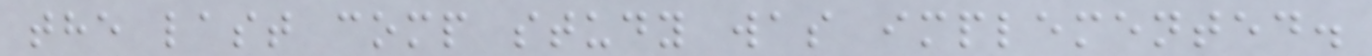the last comp study was implemented.
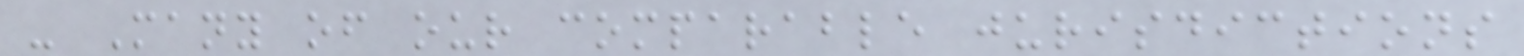- Many of our comparable jurisdictions
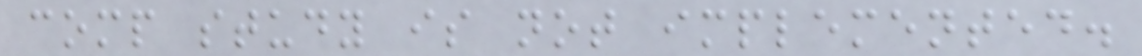comp study is not implemented.
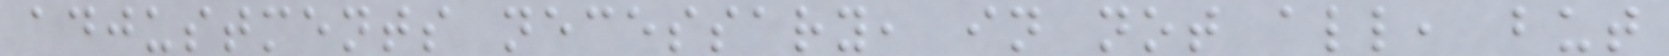adjustments necessary, in not all, but
